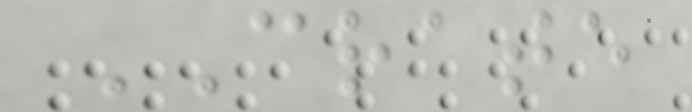CRATE
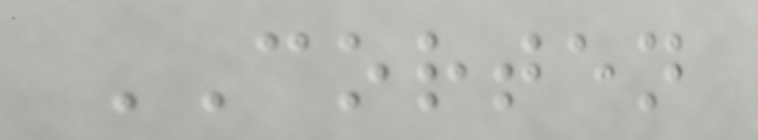CORTEN
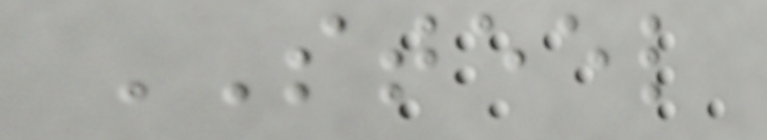STEEL
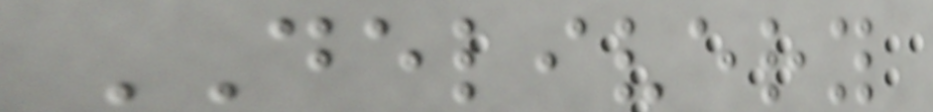DELIVERY
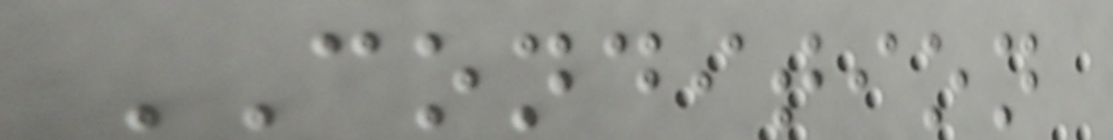CONDITION
